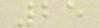25
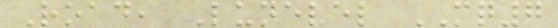Road, Lunevel MQ7
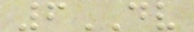6DV
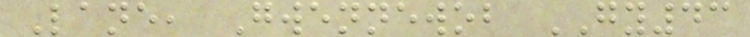Lane, Gwennewob GY43
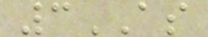3AS
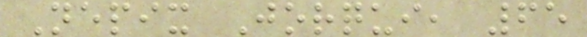Nepix Jorqui, 65
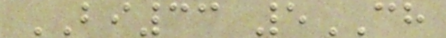BI33 5CH
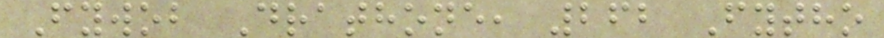Fywob Drathone, 262 Fytho
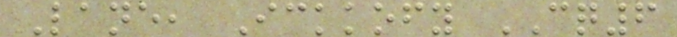Lane, Ickkofy CQ6
